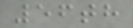56th
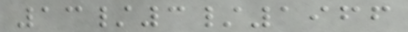13/3/1966
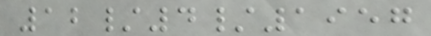12/4/1957
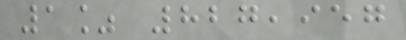1% 827,957
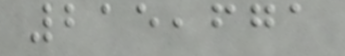215,671
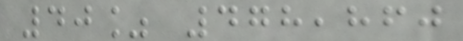40% 478,860
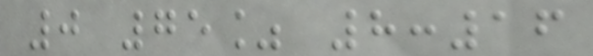0 75% 8:16
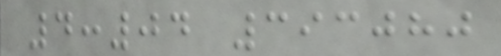4:04 393080
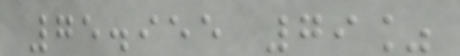75.955 79%
